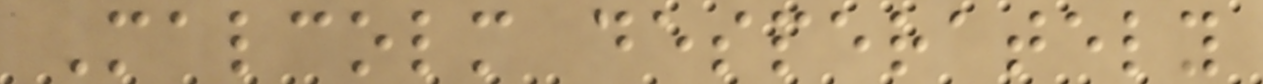Malcolm desperately
